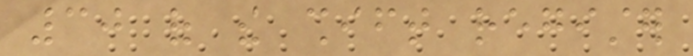30 of the shift register
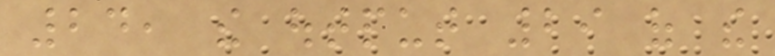24, the output 29 of the
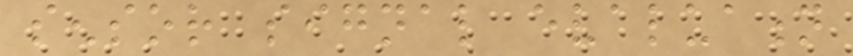sensor signal evaluation
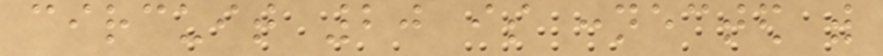circuit 20 is connected with
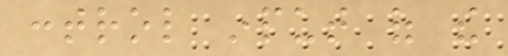control input of the
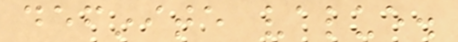definite value.
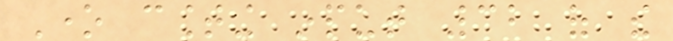One counting input 32 of the
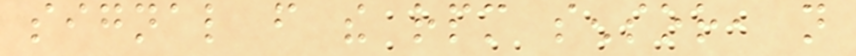signal from the rpm sensor, not
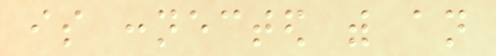is connected with an
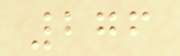276
